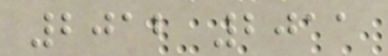2012 2011
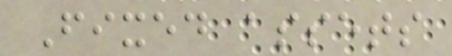Fixed assets
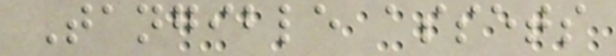Tangible assets
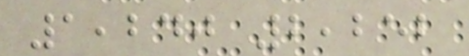1,240 2,252
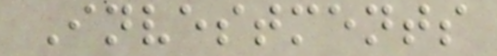Investments
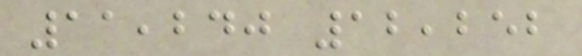11,240 12,252
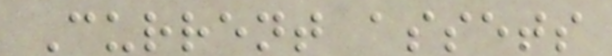Current assets
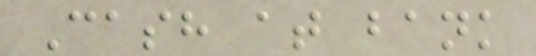Cash at bank
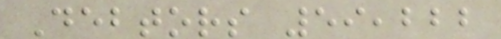Debtors 59,222
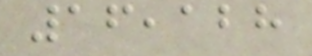16,128
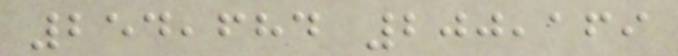254,684 200,169
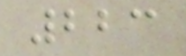223
